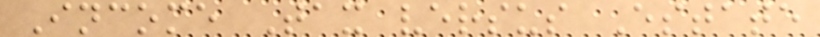Income Tax versus Estate
